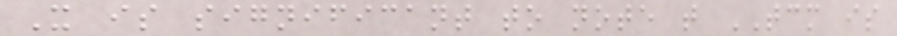It is significant to note that TCM is
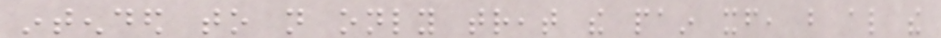intended to not only treat the pain itself, but also the
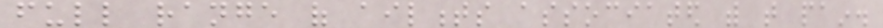full range of ailments associated with that pain.
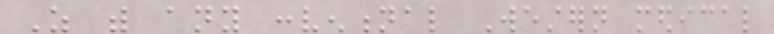As with any conventional Western medical
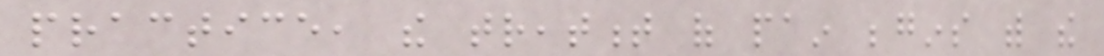practice, the treatment of pain begins with the
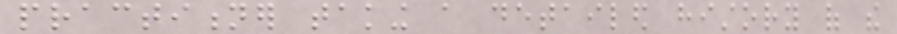practitioner taking a detailed history of the
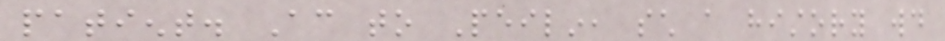patient. According to Peilin, such a history would
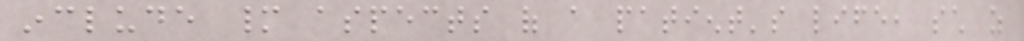include many aspects of a patient's life, such as
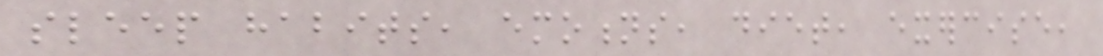sleep habits, emotions, diet, exercise,
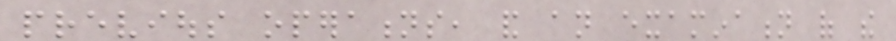previous operations, and an examination of the
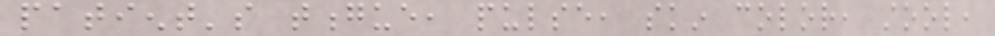patient's tongue, pulse, skin color, stool,
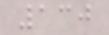130
